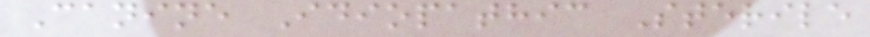Canine Idiopathic Sterile
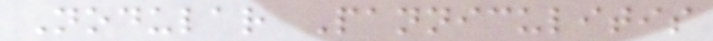Nodular Panniculitis
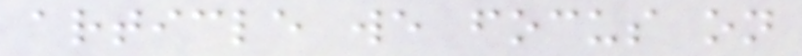article we focus on
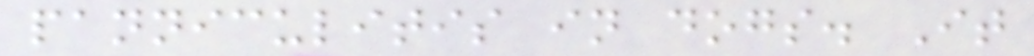panniculitis in dogs. It
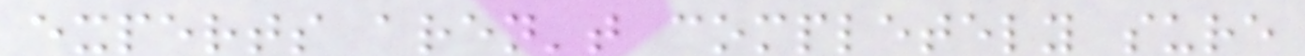experts aren't completely sure
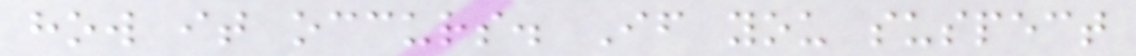how it occurs. If you suspect
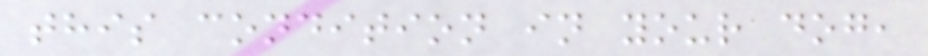this condition in your dog,
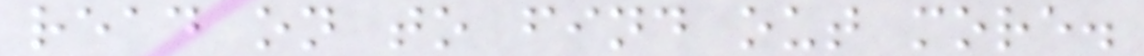read on to find out more.
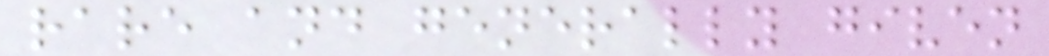rare and generally given
